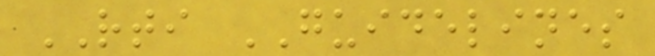RTI GUIDELINES
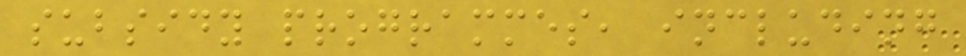subsidy programmes, including
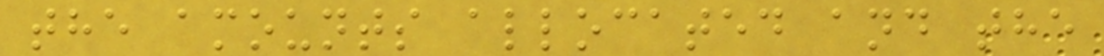the amounts allocated and the
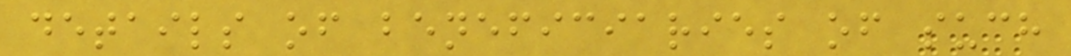details of beneficiaries of such
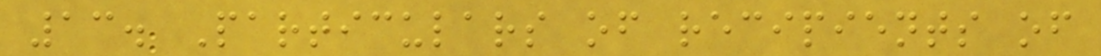13. Particulars of recipients of
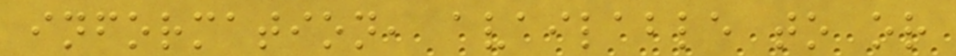information, available to or
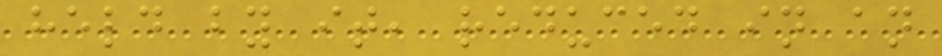held by it, reduced in an
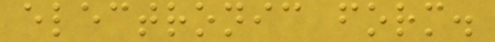electronic form.
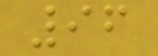96
